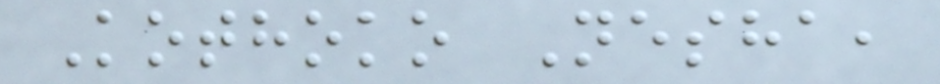Kothoko Nesha,
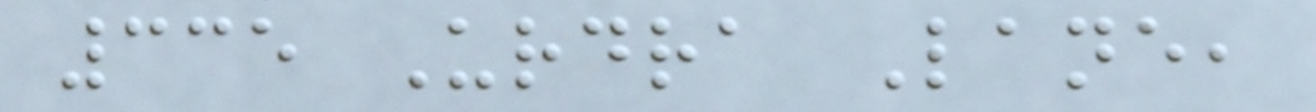335 Urdra Lane,
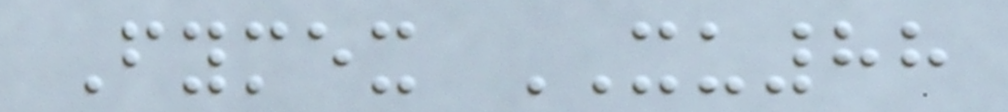Fymex XU88
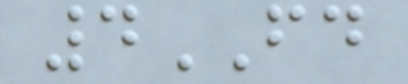4FD
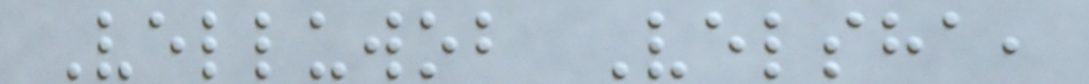Velluwob Velsha,
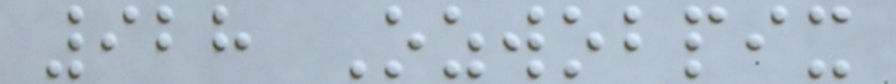928 Ozwobpix
